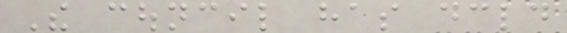The council has declared
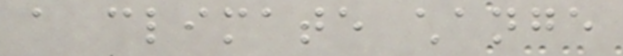a climate change
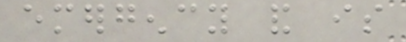emergency and is
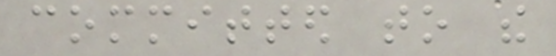committed to the
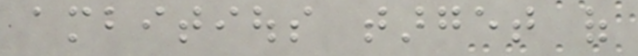ambitious target of
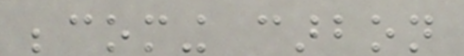becoming carbon
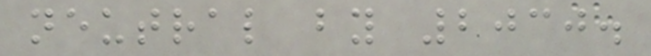neutral by 2030.
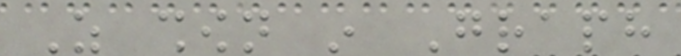As shown in Graph
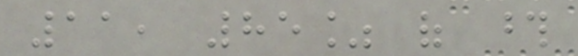11, 85% of those
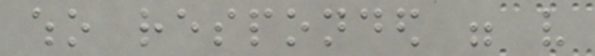who responded were very
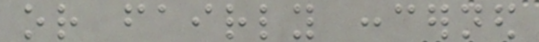or fairly concerned
